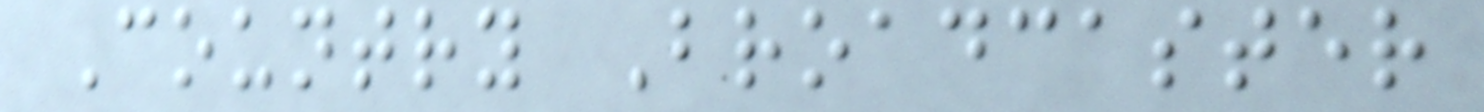Country Broadcaster
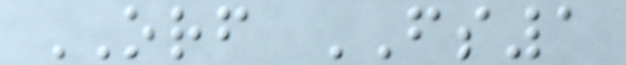ORF FS1
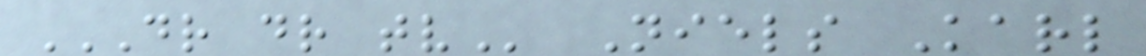DR DR TV Niels Karl
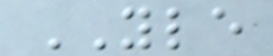YLE
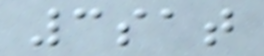3sat
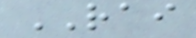RAI
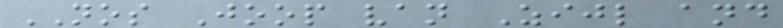NOS Joop van Zijl and
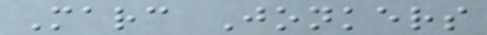Marc Jonkers
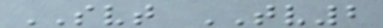SVT TV2
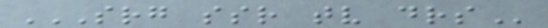SRG SSR TV DRS
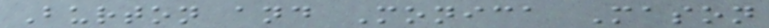Burton and Monica Mason
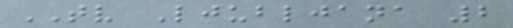TV Ljubljana 2
